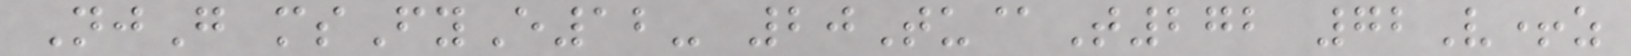NjG msFyE12- 20Tu@T272 72V+z
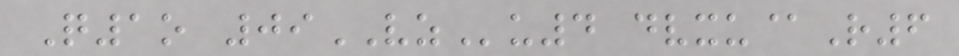Q1o 09VZu4 dvxu@R6
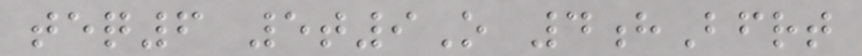teq6 5t9O 4hBfrt
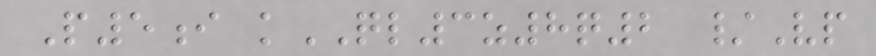P5i kQL3z8q2 /Vp
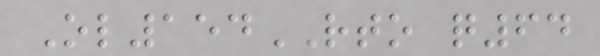Ol154RTO q64
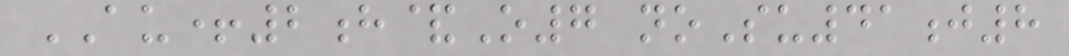AU+2h&O7 noSu41j8
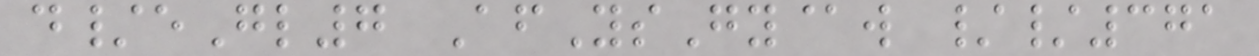d/eGl7 AfYsGy@w //371
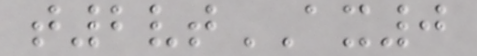t2vtAX0
